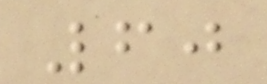60
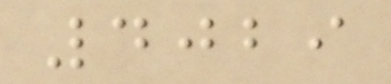4029
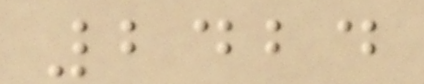2424
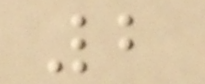2
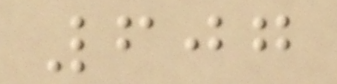607
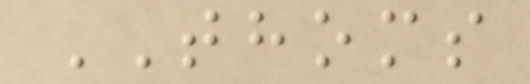THOMS
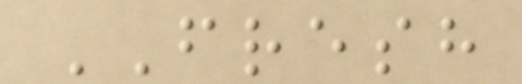FRESH
